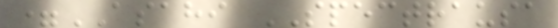=ASAHI SPECTRAUSA
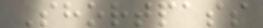Shortpass
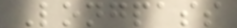Longpass
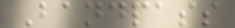Bandpass
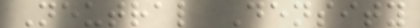Neutral Density
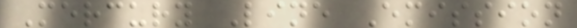Mercury Line Emission
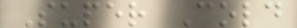Super Cold
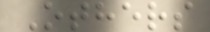Others
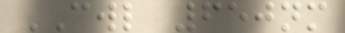CWL 650nm
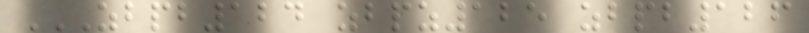ZBPB124 ZBPZ125 ZBPB126
